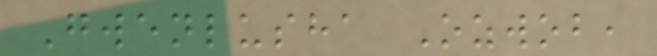Gwenlusha Ozwob,
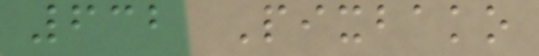632 Pixbako
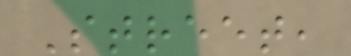Street,
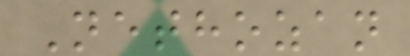Nethozan
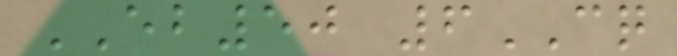EB50 6CQ
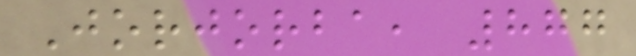Jorjorba, 877
